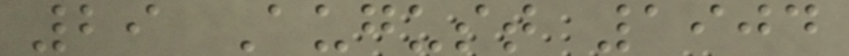29 August 1904
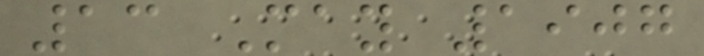13 May 1907
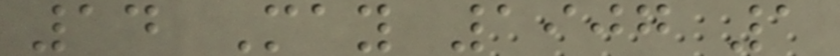14 May 1907 1
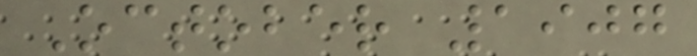October 1907
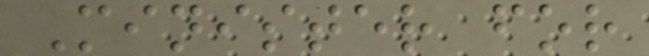Minister for
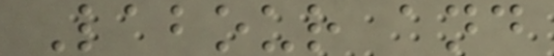Labour and
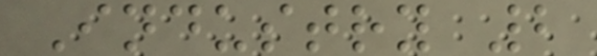Industry 2
